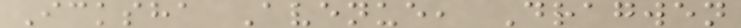Icksha Avenue, Dragwen
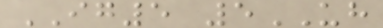IG5 5UH
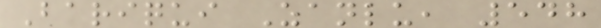Bariqui Zanlu, 548
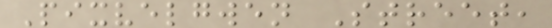Pixvelgwen Street,
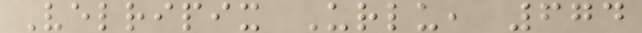Velripix Urlu, 674
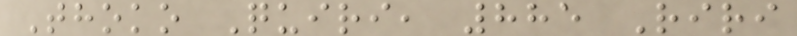Thoko Quiri, 885 Riri
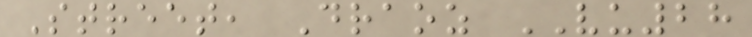Street, Draoz VU28
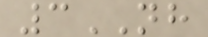3NH
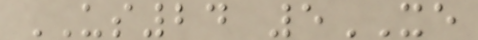US24 5XE
